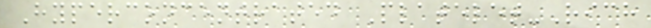Hyperconcentrated Platelet-Rich
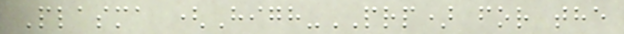Plasma (High-PRP) for the
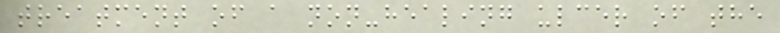treatment of a non-healing ulcer of the
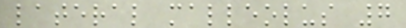lateral malleolus 7
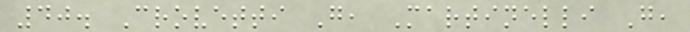40. Crovetti G, Martinelli G,
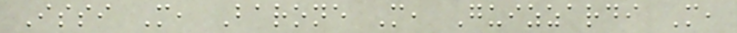Issi M, Barone M, Guizzardi M,
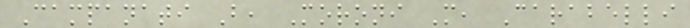Campanati B, Moroni M, Carabelli
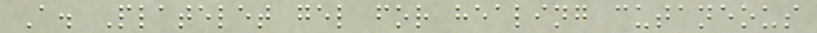A. Platelet gel for healing cutaneous
